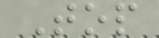Top
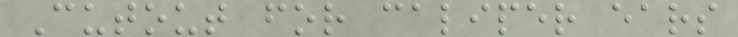Cutout for caliper ears
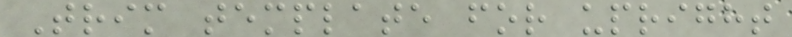Trim template for upright
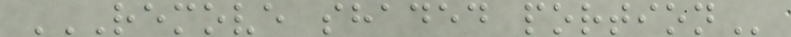REMOVE SHADED PORTION
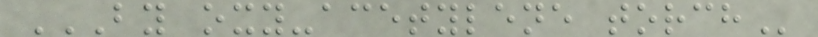BY OXY-ACETYLENE TORCH
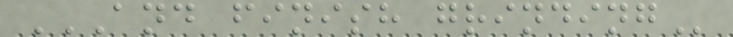AND FINISH GRINDING
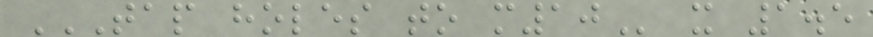TAP HOLES TO M10 x 1.5
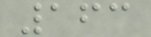163
